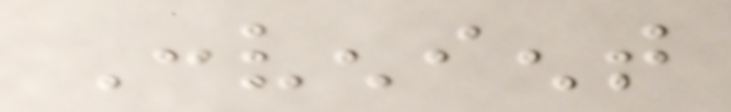Convenient
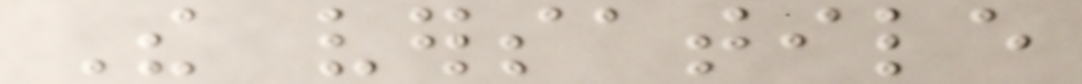The versatile
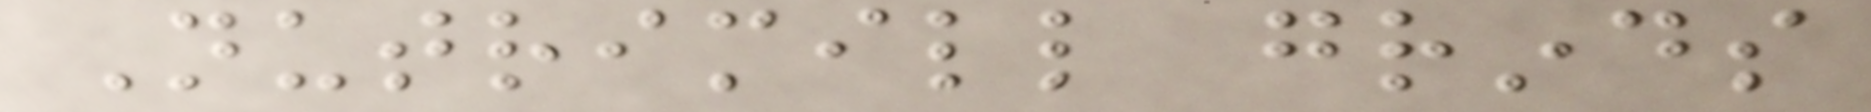Nutrimill grinds
